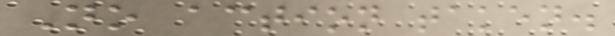No action taken.
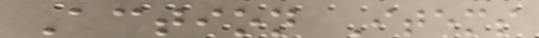Action Items
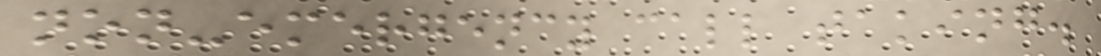non-emergency call taking.
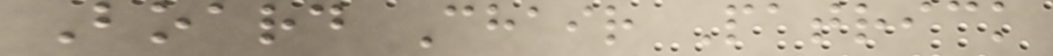Board Chair Patrick
